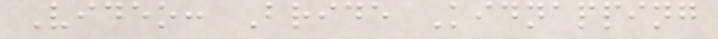Video: Bride Kidnapping
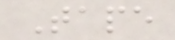Tape
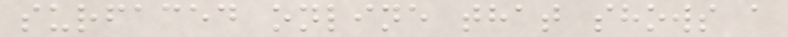surfaced online that shows a
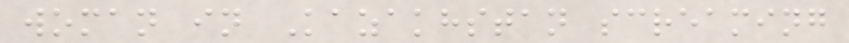woman in Kazakhstan screaming
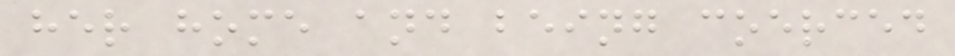her home and being coerced
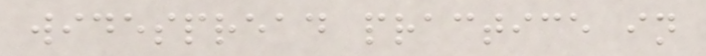widespread practice in
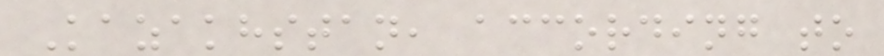Kazakhstan, according to
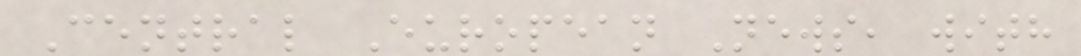Central European News, with
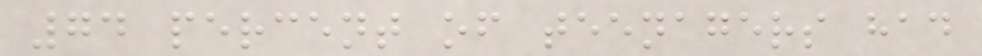74 percent of teenagers had
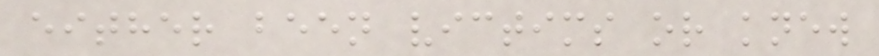either been victims or knew
